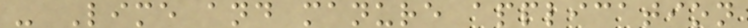- Lime and manure application
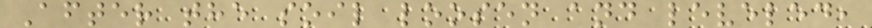After the soil loosen and leveled,
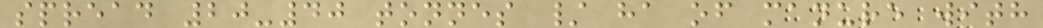spread 20-40 tonnes / ha of manure with
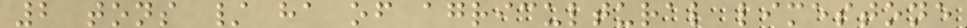2 tons / ha of agricultural limestone
